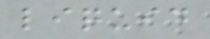liquid
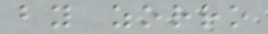by zorro
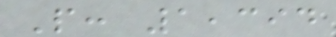P: 1,394
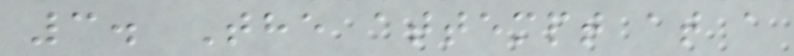3. The attempt at a
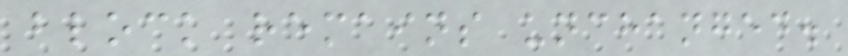block remains unchanged.
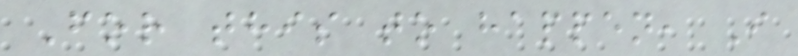For this to happen, I
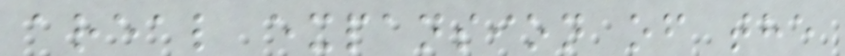areal expansion of the
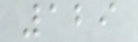129
